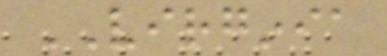VIRGINIA
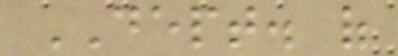DEPT. of
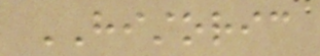HISTORIC
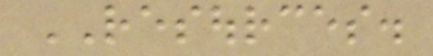RESOURCES.
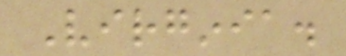Virginia.
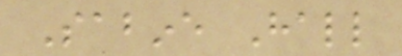Sabine Hall
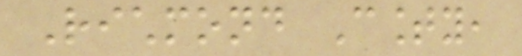Richmond County,
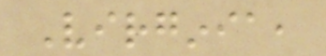Virginia,
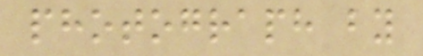photograph by
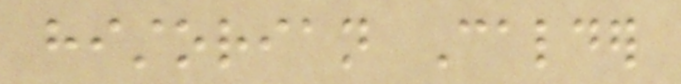historian Calder
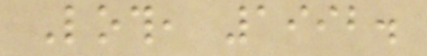Loth, 1992.
